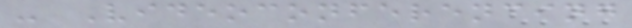- Videoconferencing
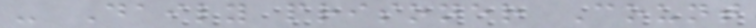- Daily prisoner Count
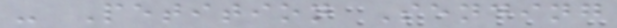- Petition Sending
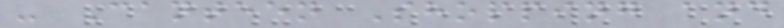- Canteen Shopping and
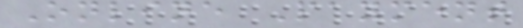Online Payment
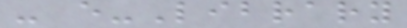- e-Library
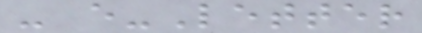- e-Letter
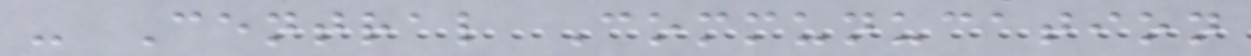- Central Communucation
